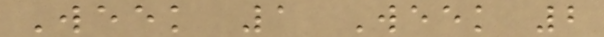Week 1 Week 2
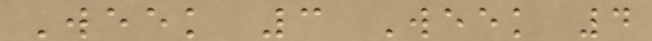Week 3 Week 4
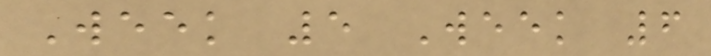Week 5 Week 6
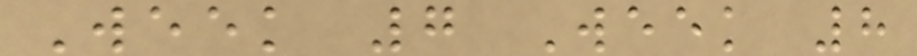Week 7 Week 8
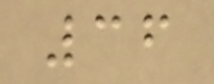36
